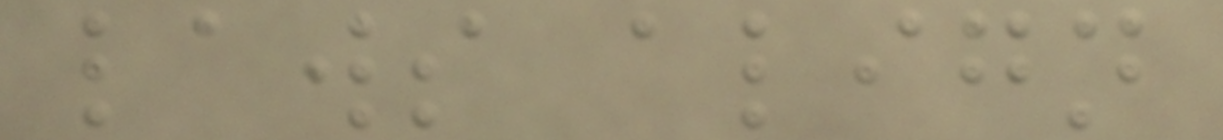laws align
